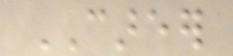CAREER
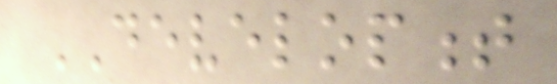DEVELOPMENT
